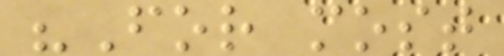"For most
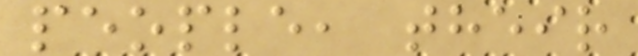people, their
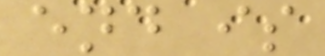end is
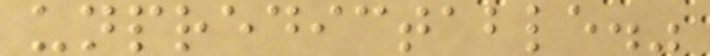unpredictable."
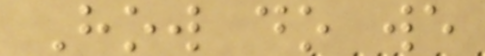How do we
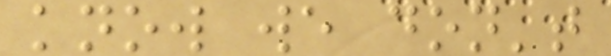know we don't
